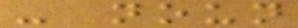- noun
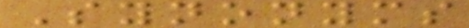Synonyms
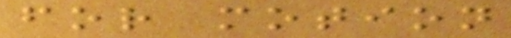for motion
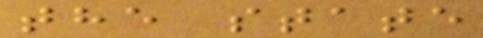the state
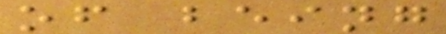of being
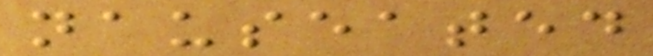nauseated
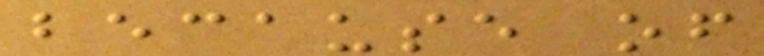because of
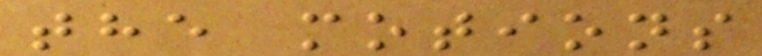the motions
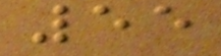55
